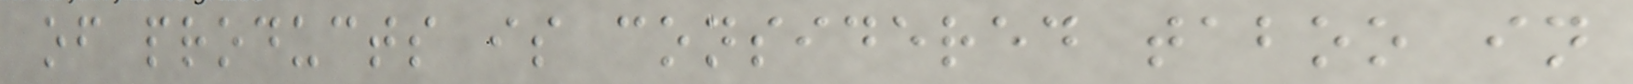of products is considered taboo in
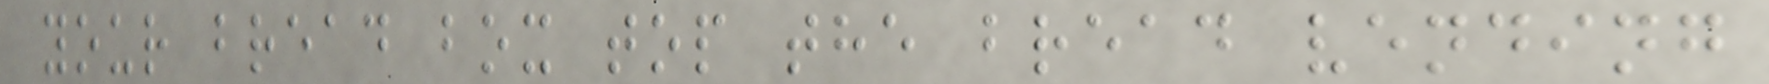your bread box top the bread vending
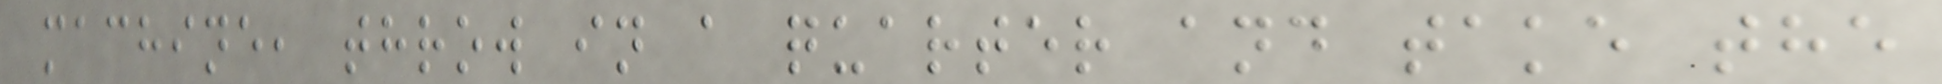machine, throw in a quarter and take the
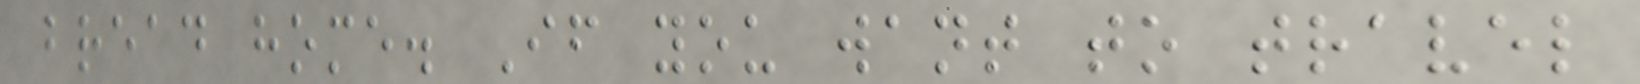bread home. If you want to travel
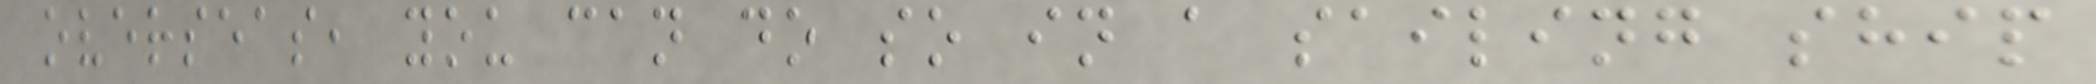overseas, you can do so in a sailing ship
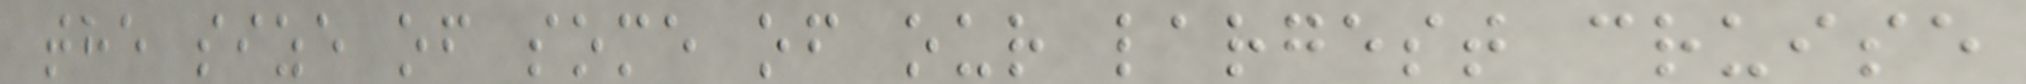the size of some of our largest cruise
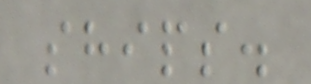ships.
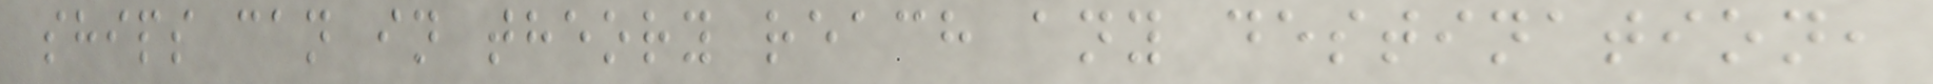ships can in theory reach any destination,
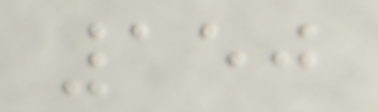150
